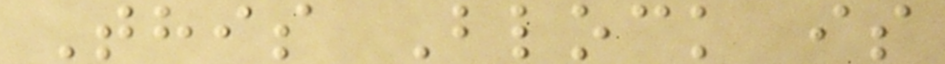This Block is
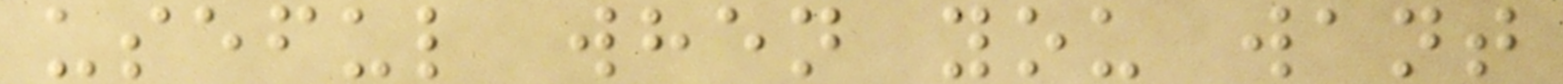useful when you want
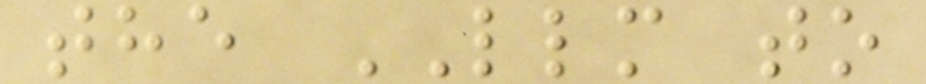the LLM to
